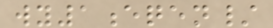wy1eqen/
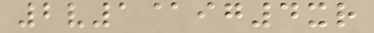2v1@ig4xr
